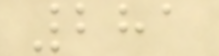281
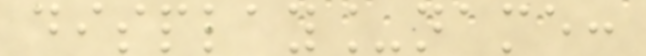display_name:
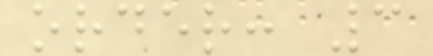order: 3
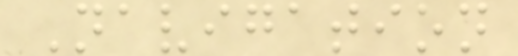Navigation
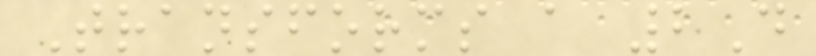Transforms a 2D
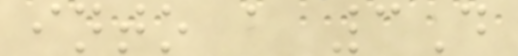into a 3D
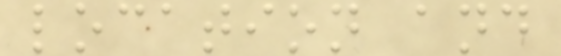location and
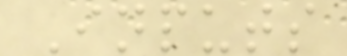Inputs
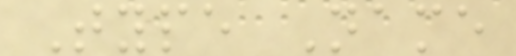Type Name
